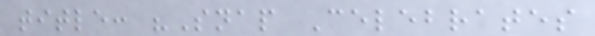title: "Snap Celebrates
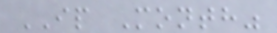IP Month"
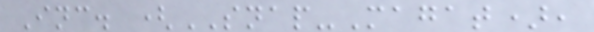Inc. (SNAP-Magat),
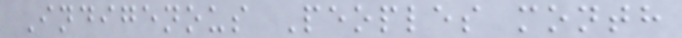Indigenous Peoples month
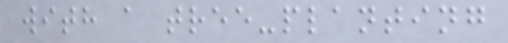with a tree-planting
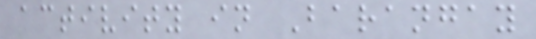activity in Barangay
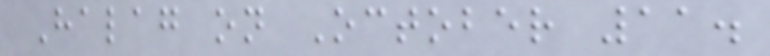Halag on October 11.
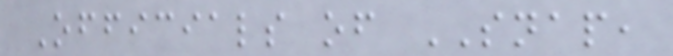Officials of SNAP,
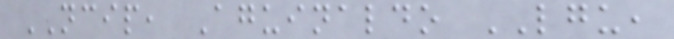NCIP, Aguinaldo LGU,
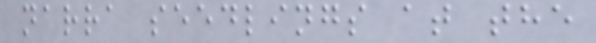narra seedlings at the
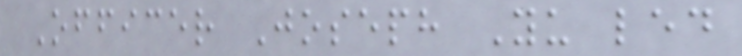Officer Joseph Yu led
